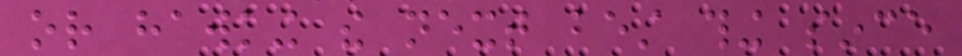or hawking the next best thing since
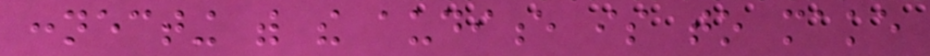connecting with the audience is to make
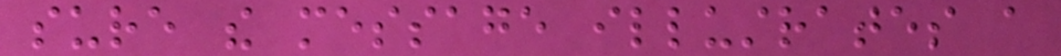sure the message illustrates a
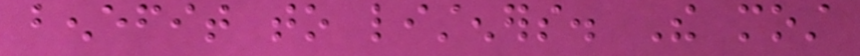benefit to listeners. The most
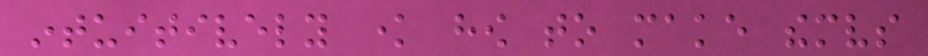intuitively know how to make themselves
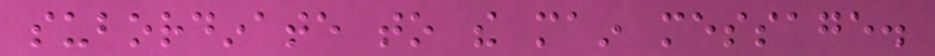subordinate to the main message.
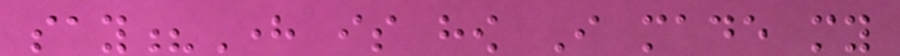say?Here is how I made my
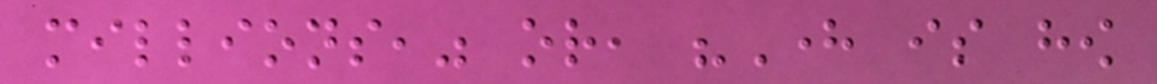millions," or, "Here is how
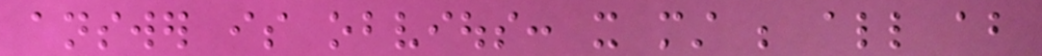answer is obvious: it must be all about
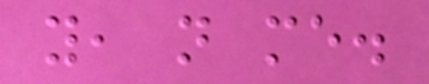you, not me.
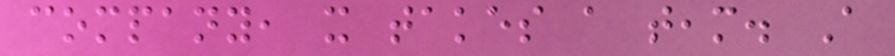company, it takes a team. A
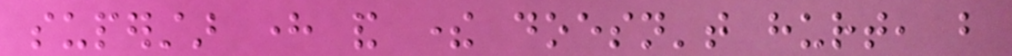superstar here and there doesn't hurt, but
